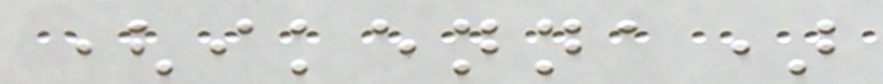(ikenna)
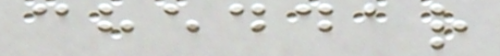cheddar
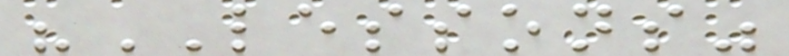"LESSONS"
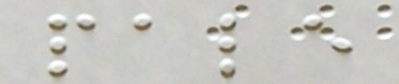pale
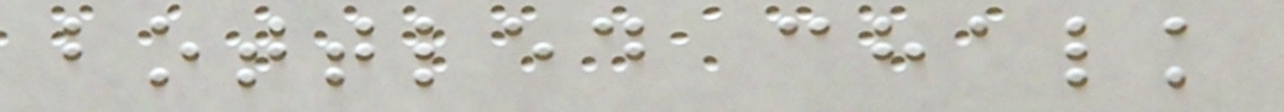bottled chalk
